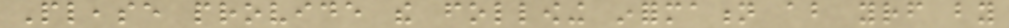Please provide the following information about yourself by
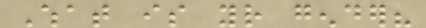What is your gender?
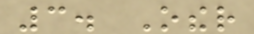3. Other
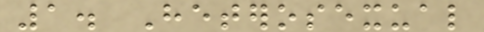1. Heterosexual
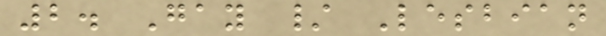2. Gay / Lesbian
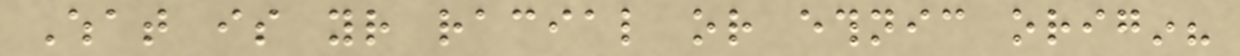What is your racial or ethnic origin?
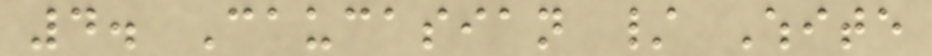4. Caucasian / White
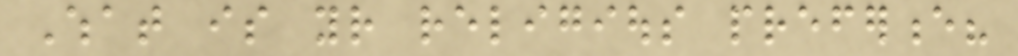What is your religious preference?
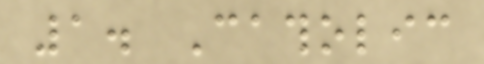1. Catholic
